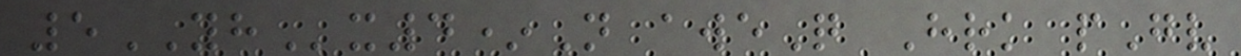5YHx4*N aweQ Hrk pGv
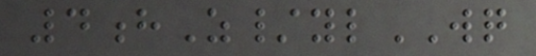4hZ/ylWQ
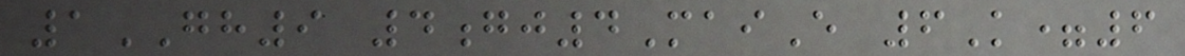1GH9 4gj4MaiE 6K=6
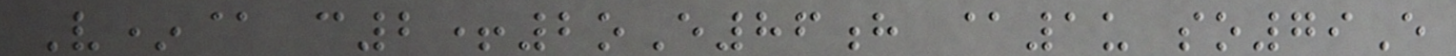V*@ c2+2oE86h @1u so79E
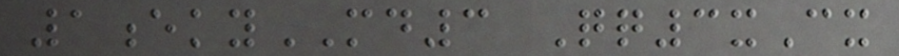1ekyMD3 Qq3xCx
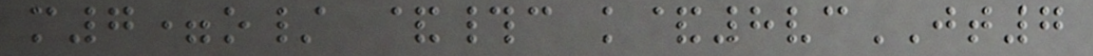m7=o/ &#c k&8vcJT7
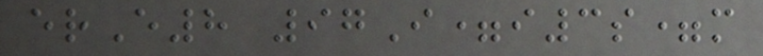erE8 97I=i3s=m
